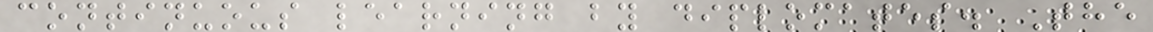continuous learning by diplomates. The
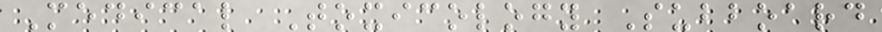Medical Toxicology Subboard
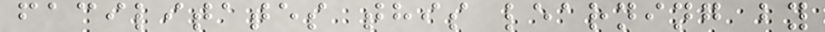facilitates this learning by
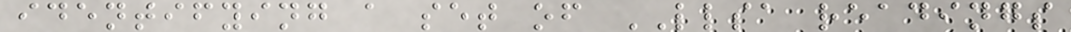identifying a set of LLSA readings
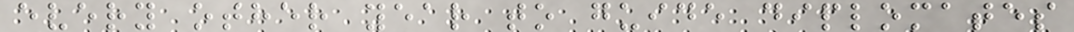every other year to guide diplomates
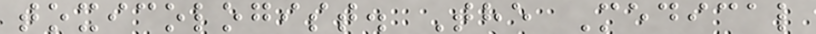toxicologist. The Medical
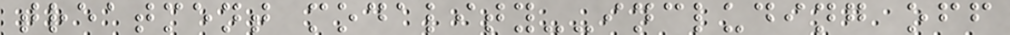treatment modality--including off
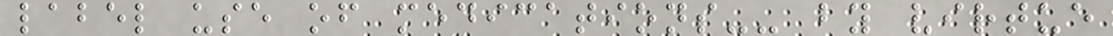label use of medications-- by virtue
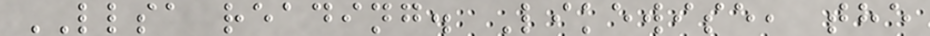LLSA reading. Likewise, the
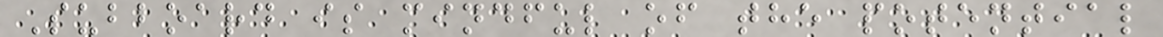Subboard is mindful of the potential
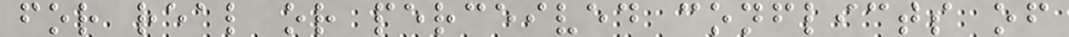for real or perceived conflicts of
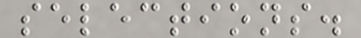selections.
